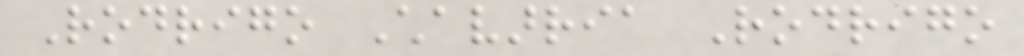Rodrigo Chavarria Rodrigo
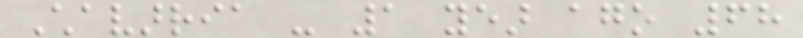Chavarria - 1 year ago 68
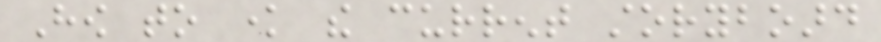How to know the current storyboard
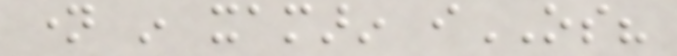name in xamarin iOS?
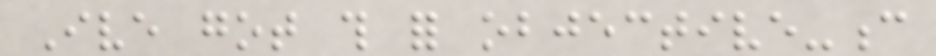Ive got this for objective-c
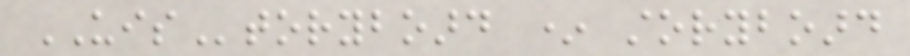UIStoryboard * storyboard
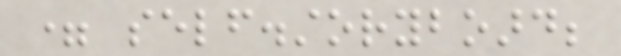= self.storyboard;
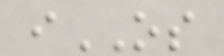iOS
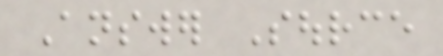Answer Source
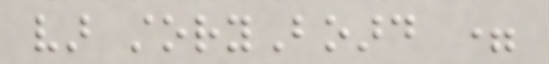var storyBoard =
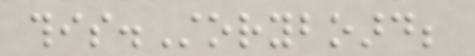this.Storyboard;
